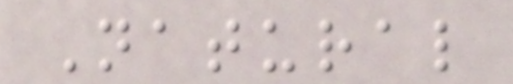Natural
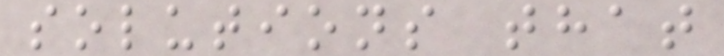solutions that
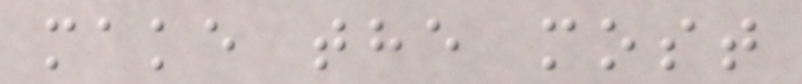make the most
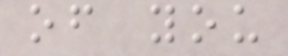of you
